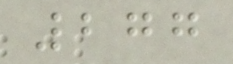277
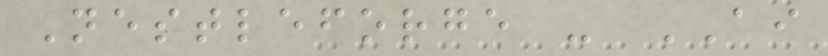Nestleforge - AI
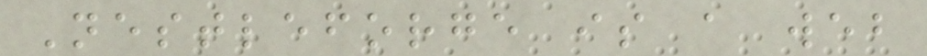Nestleforge is a web
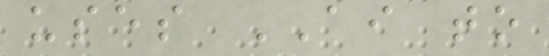uses AI to
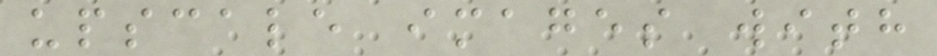upscale images with
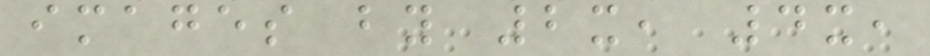images by 2x, 4x,
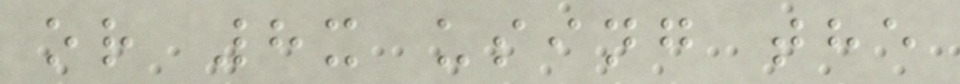or 8x using the
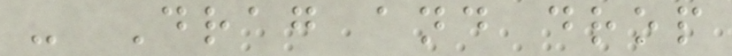- Drag and drop
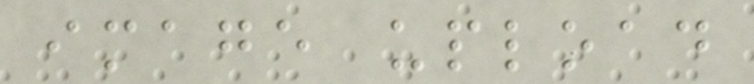image upload
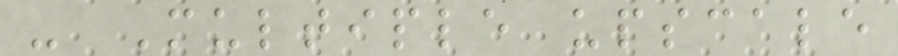- Multiple upscale
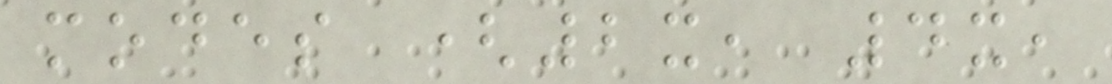modes (2x, 4x,
